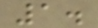1.
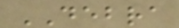DEBRA
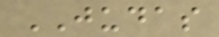JUDAS
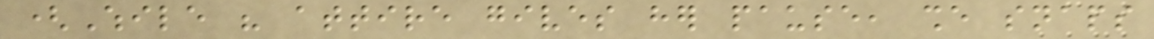(While his attire gives her pause, she snaps
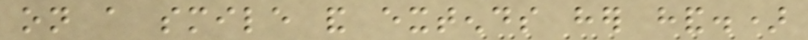on a smile and extends her hand.)
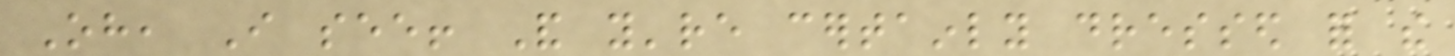Oh, I see! And you're certainly dressed for the
